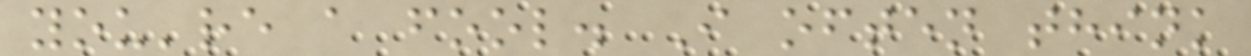you're a fool. I often think
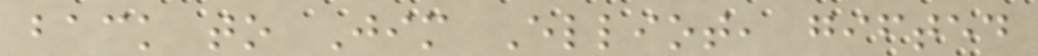back to Jim Elliot, gifted
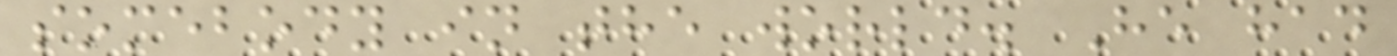somebody in the world. He had
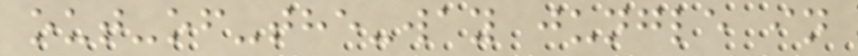out-of-the-way jungle in
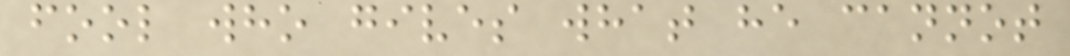fool who gives what he cannot
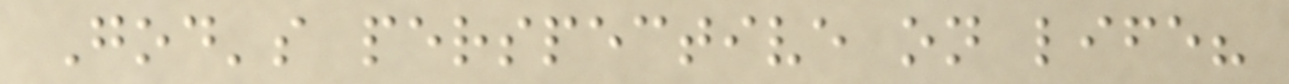God's perspective on life?
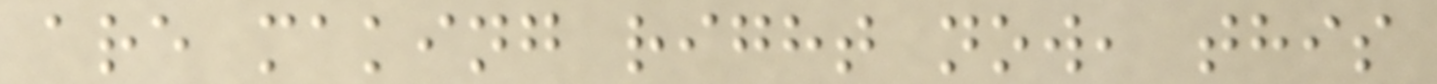are making right now, this
